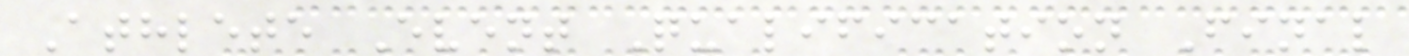Athlete Event Qualification Final
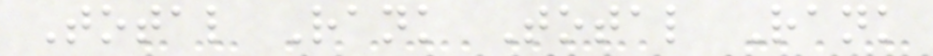Total Rank Total Rank
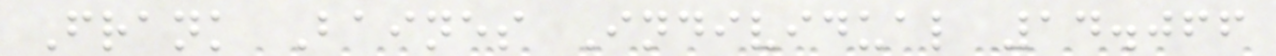Frank Baines Individual 14.066
